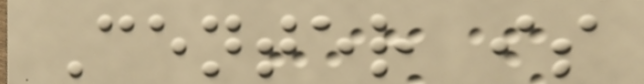Center is
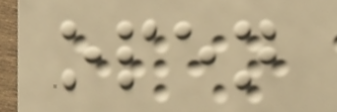open
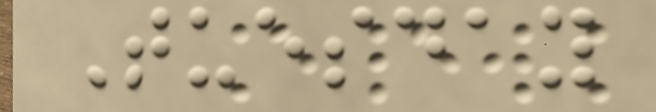Tuesday
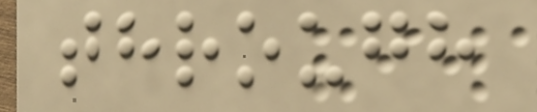through
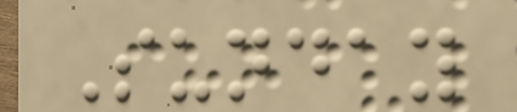Sunday
